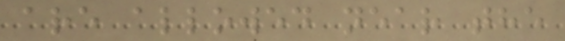are allowed near the
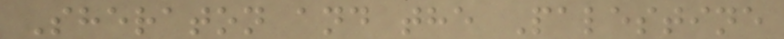Sheraton and the Palestine
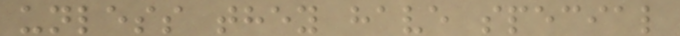unless they have special
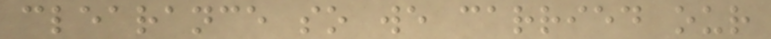clearance so we carried our
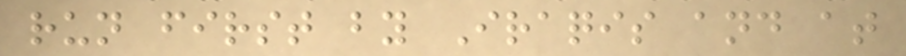run first by Iraqis and at
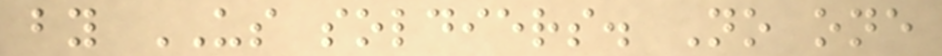by US soldiers. No one
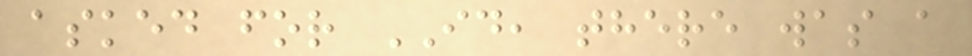asked for ID, there was a
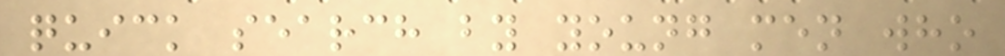quick search by young men who
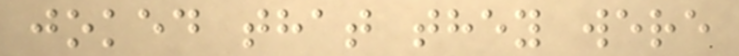joked that they were
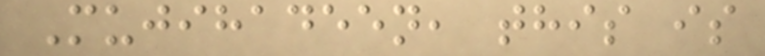Mujihadeen, this is
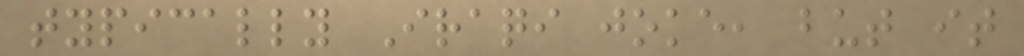typically Iraqi joke, but it
